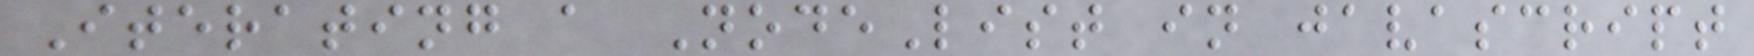Iterating a NodeList in javascript
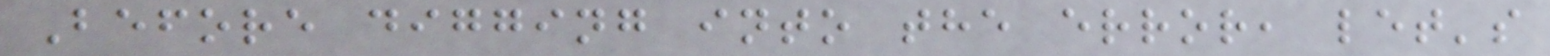Before digging into the error, let's
